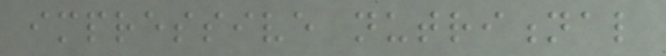impressive nutritional
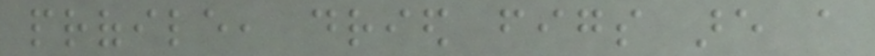profile, dried figs are a
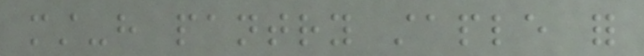must-have pantry staple for
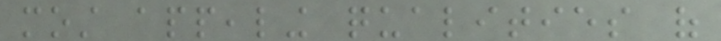most appealing qualities of
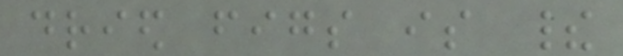dried figs is their
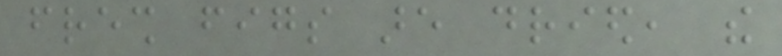fresh figs are dried, the
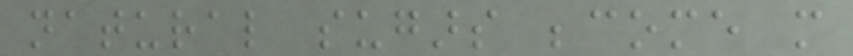natural sugars become more
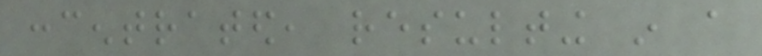concentrated, resulting in a
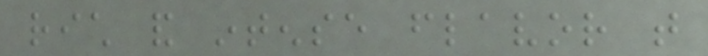rich and intense flavor that
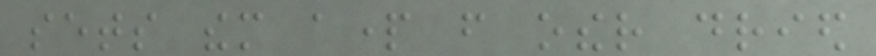sets them apart from other dried
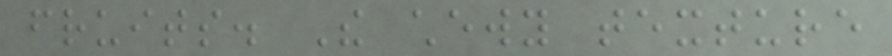fruits. The chewy texture
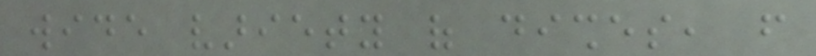wide variety of dishes, from
